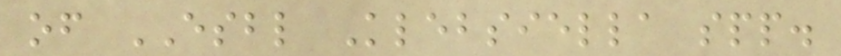of ESBL Klebsiella spp.
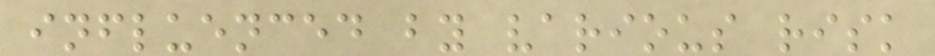influenced by various risk
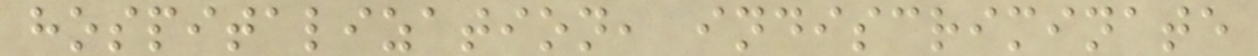hospitalization, indiscriminate
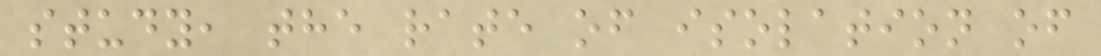study, the rate of isolation of
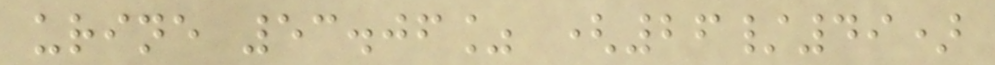urine 53.06% (26/49)
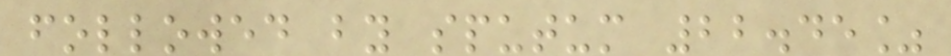followed by sputum 22.45%
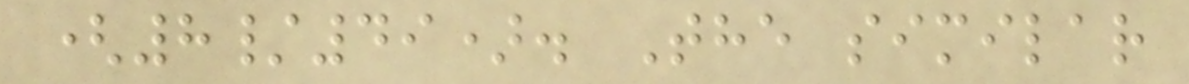(8/49). The similar
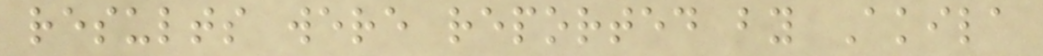results were reported by Akila
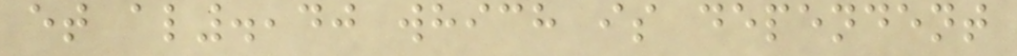et al.,40 which is dependent
